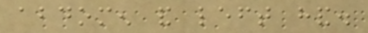abdomen and left hand.
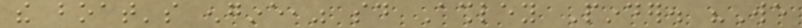the boat's engine," said Ashley Pinder. "We
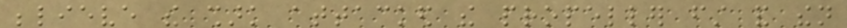believe the shark attacked the propeller first and then
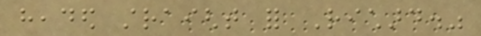headed straight for Richard."
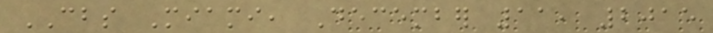CBS Miami, December 11, 2015
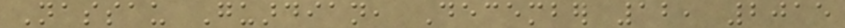Nassau Guardian, December 12, 2015
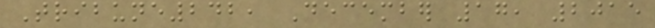Tribune242, December 17, 2015
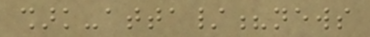shark-atta/?news
